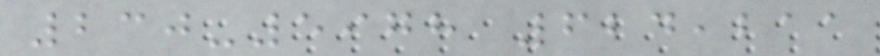230-5978 624,211
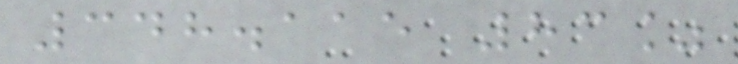348.115 83%
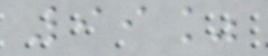99%
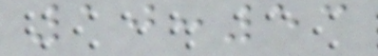10:53
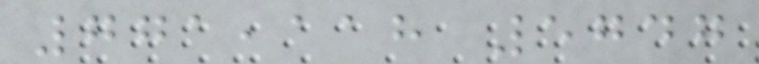771,118 5747
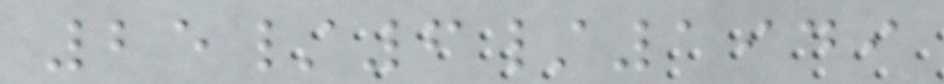25/6/1949
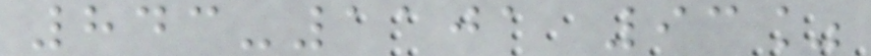843-1101 93%
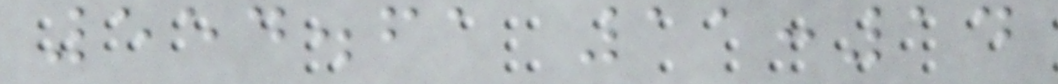554.61 11:14
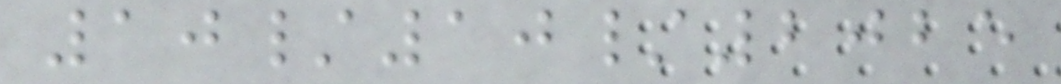10/10/2025
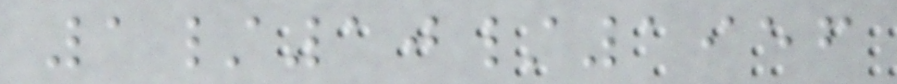1/10/1956
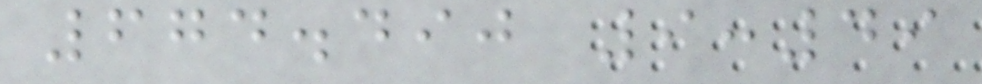674.490 9:49
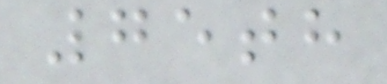75th
